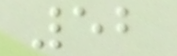52
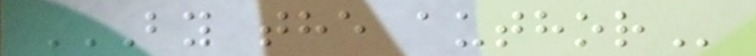BY THE AUTHOR
